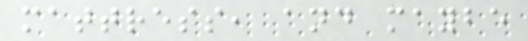mattress, and maybe
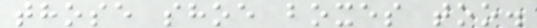those shoe boxes too.
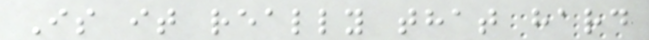Is it really that hard
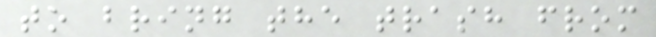to bring the trash from
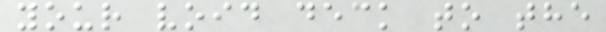your void deck to the
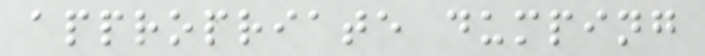appropriate dumping
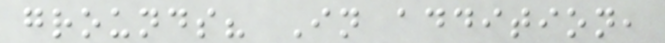grounds? In addition,
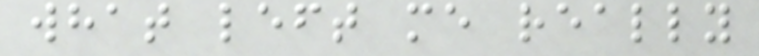what left me really
